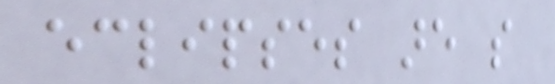eclipses are so
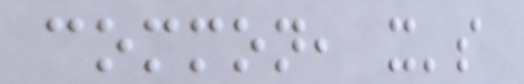common, it's
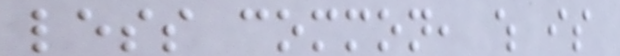less common, which is
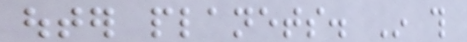outer planets. In this
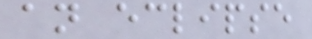an eclipse
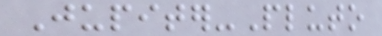Jupiter-Pluto
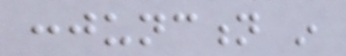conjunction in
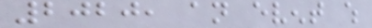2020, an event which
